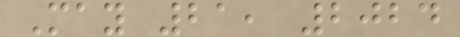May 21, 2024
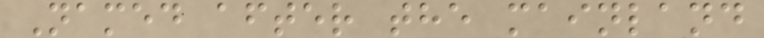Named after the mainland
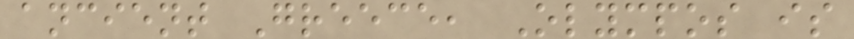ancient Greece, Olympos is
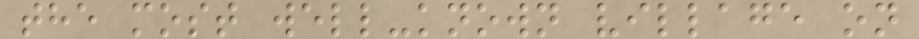the most well-known village on
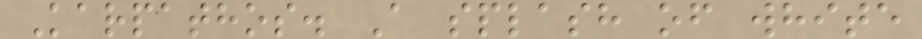Karpathos. A splash of white
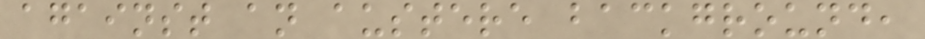against an austere background,
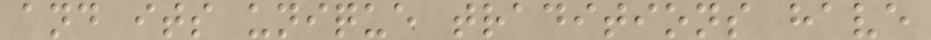and its unique traditions have
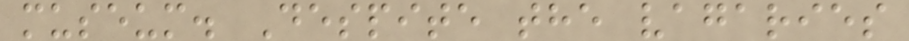museum. Despite the vagaries
